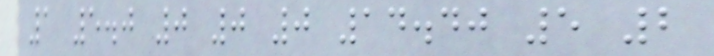1 5.0 0 0 0 14.40 5 2
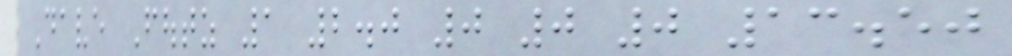Dave Foutz 1 2.0 0 0 0 13.50
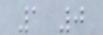1 0
